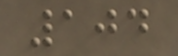104
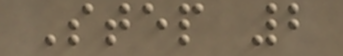Step 2
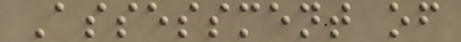Assessment of
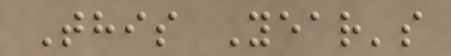This Year's
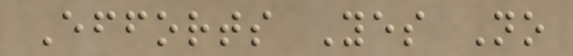Efforts Yes No
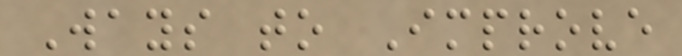Ways to Improve
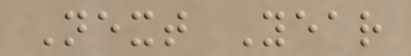Next Year
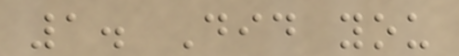1. Did you
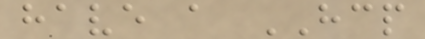have a HCP
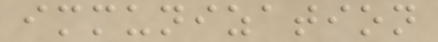immunization
